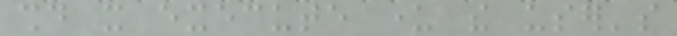should it execute under the user's
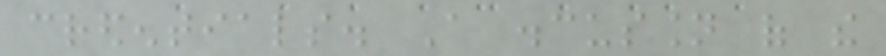credentials. A discussion of the
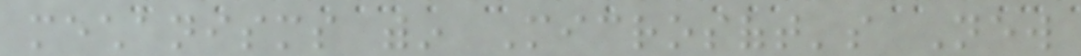mechanisms within Microsoft's New
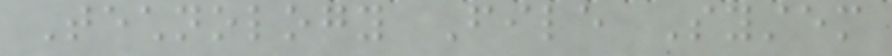Technology File System
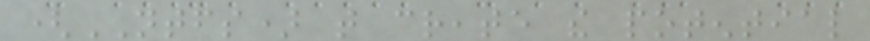(NTFS) that create the potential
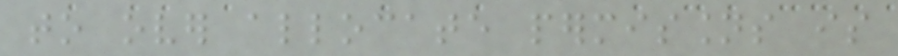to over allocate permissions is
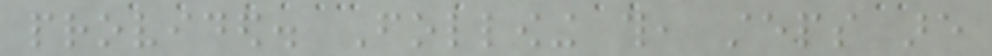provided. Following this, steps are
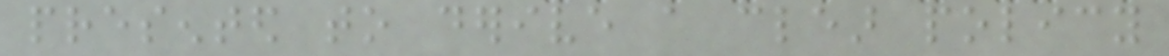presented to derive a clear policy
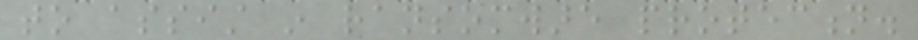to assist in ransomware protection.
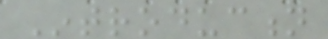Introduction
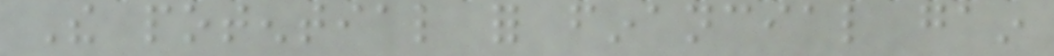The potential for financial gain
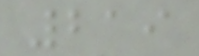219
